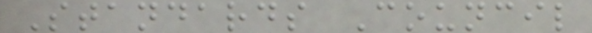Standards Council
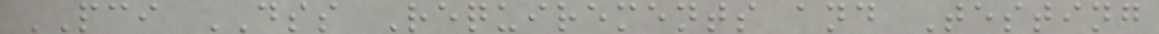PCI DSS Requirements and Testing
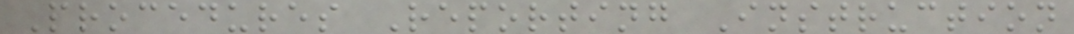Procedures Reporting Instruction
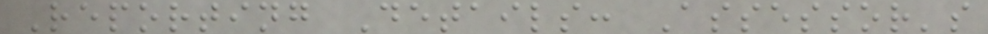Reporting Details: Assessor's
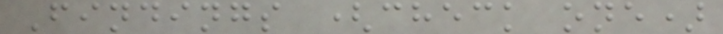Findings (check one)
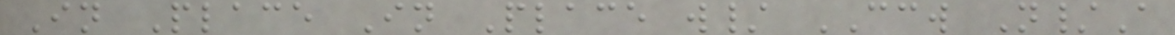In Place In Place w/ CCW N/A
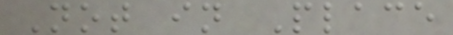Not in Place
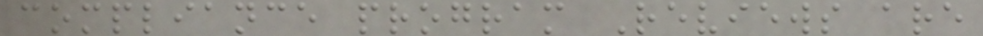compliance program Reviews are
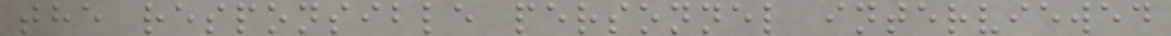the responsible personnel interviewed
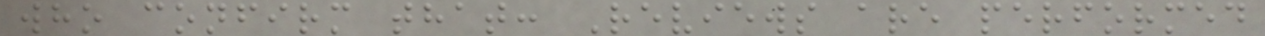who confirm that: Reviews are performed
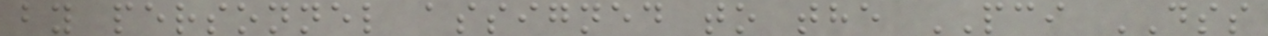by personnel assigned to the PCI DSS
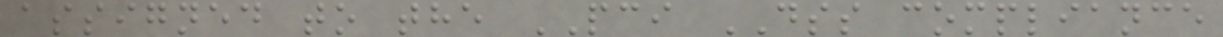assigned to the PCI DSS compliance
